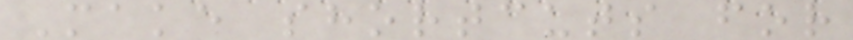Make shortcuts for
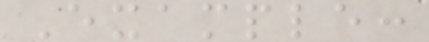Example:
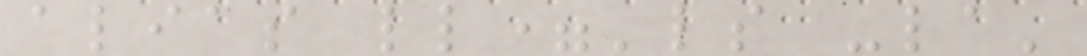alias ll='ls -la'
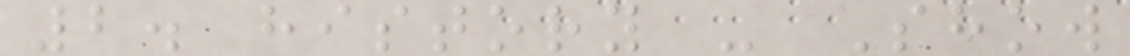2. history - Show
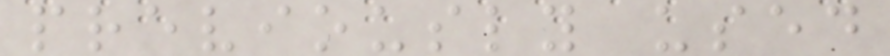previously used
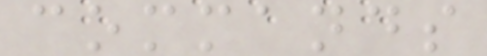commands
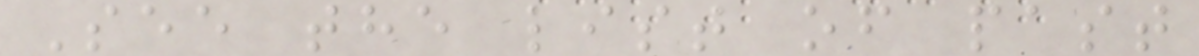See the list of past
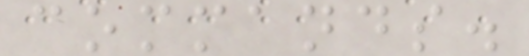commands.
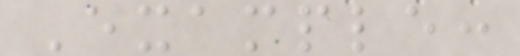Example:
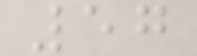57
